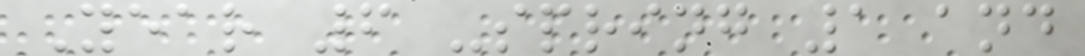Year 6 -spring 1 and
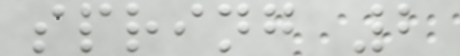spring 2
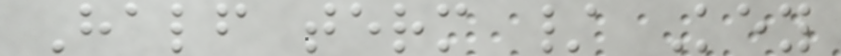Half term / Key
